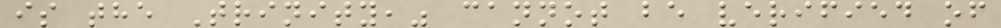is the Trinity," cannot be verified of
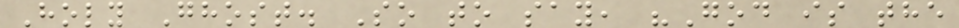Holy Ghost. So to say, "God is the
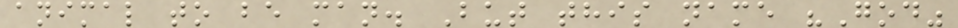animal to be man. But this name "God"
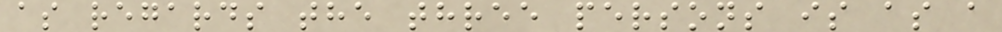as regards the three persons is as a
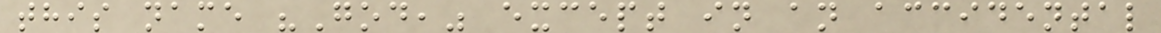this name "God," except in an accidental
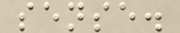sense.
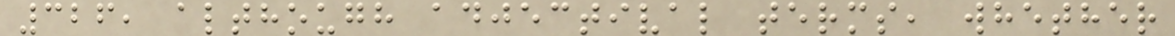326, although adjectival terms, whether
